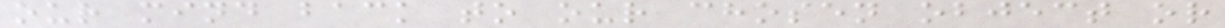our mind back to our chosen object or
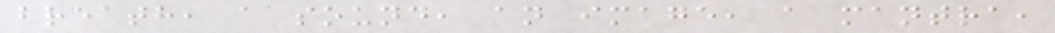breath, a sound, an image, a mantra,
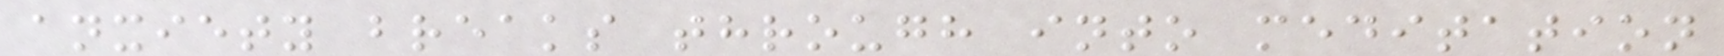anxiety breaks through into meditation
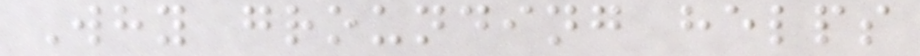Why grounding helps
